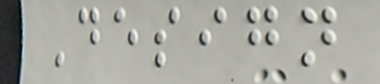Design
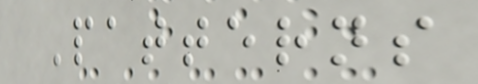Patterns
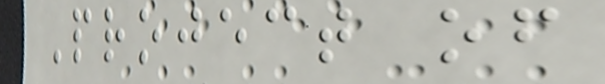Project of
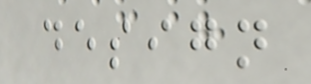design
